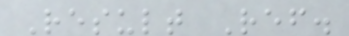Result Ref.
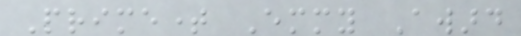Primetime Emmy Award
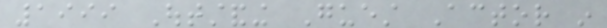1999 Outstanding Guest Actor in
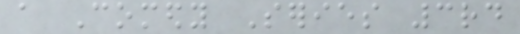a Comedy Series 3rd
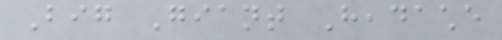Big Giant Headache
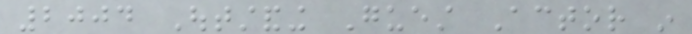2004 Outstanding Guest Actor in
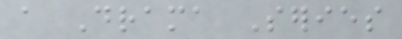a Drama Series
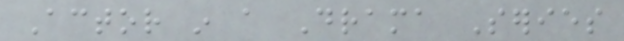Actor in a Drama Series
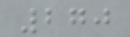270
